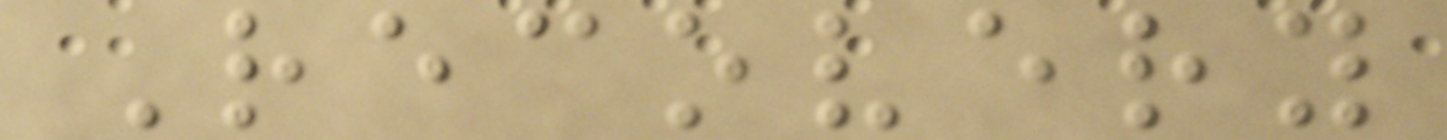Recovery
